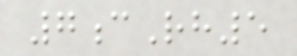7cRh5
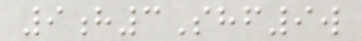9h3Shf9w
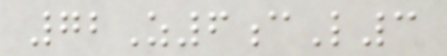72Z6cL3
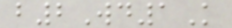b2Wd1K
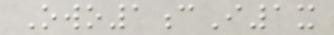Owo1cI1x
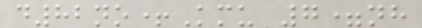d82no+Kmu 7=nh
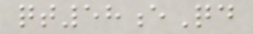qt58eQd
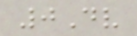0Dv
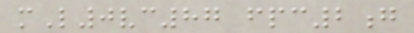mL0vc87 fpc2g
